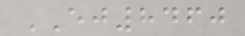EJ8460
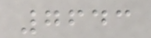7643
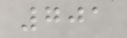701
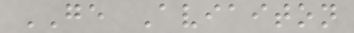GE Aviaiton
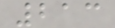213
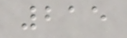215
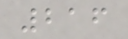216
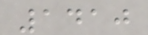1410
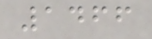1466
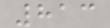813
